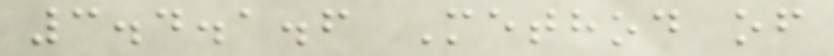3.4.1.6 Method of
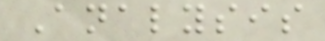Analysis
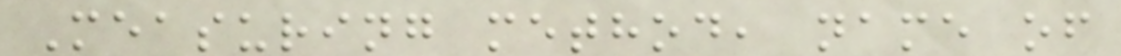Measuring method, name of
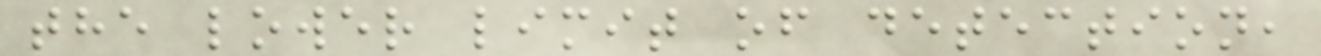the lower limit of detection,
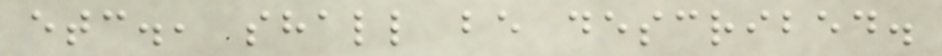etc., shall be described.
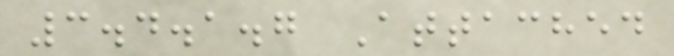3.4.1.7 Attached
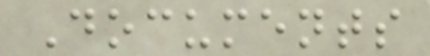Documents
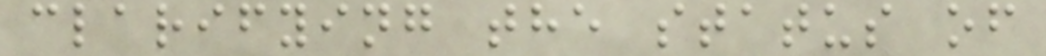clarifying the status of
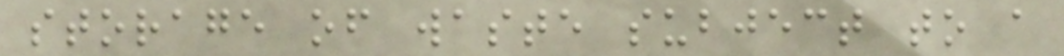storage of waste subject to a
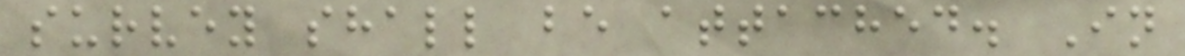survey shall be attached. In
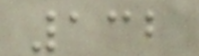132
